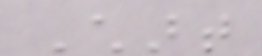Chart
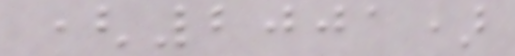(2001)
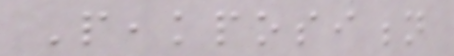Peakposition
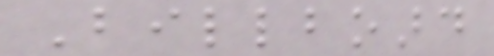Billboard
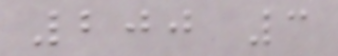200 3
